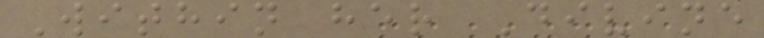Within her Divine
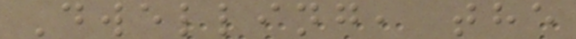Dwelling, the
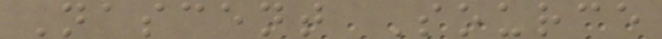Nascent Source
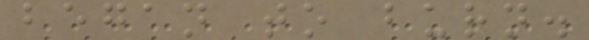began to burn.
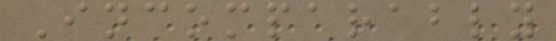Incomparably
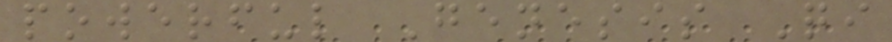powerful Genesis Qi
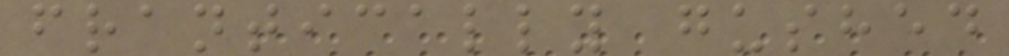frantically gushed
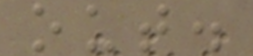out.
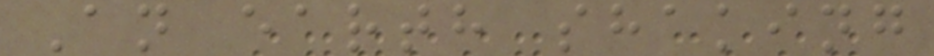An earth shaking
